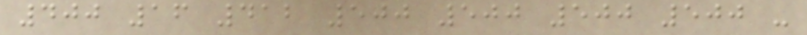400 16 412 500 500 500 500 -
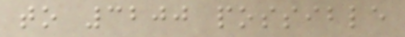to 3200 possible
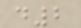d2
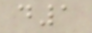d1
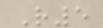R5
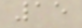15
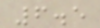6.5
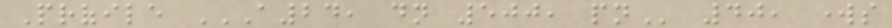Profile A24, DN 500, PN 40, works
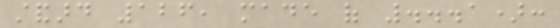standard 126, made of ...1):
